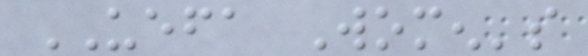UEFA Women's
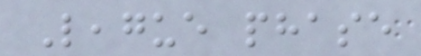League phase
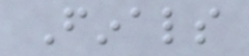Finals
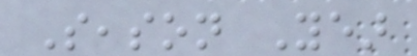Season Year
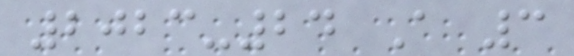2023-24 A 3
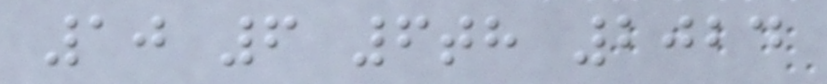10 6 6th 2024
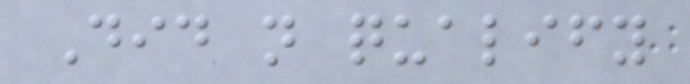Did not qualify
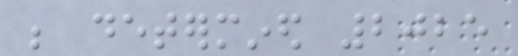be determined 2025
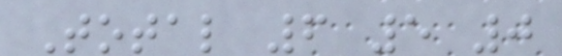Total 6 5 0
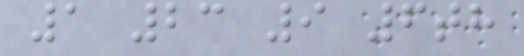1 23 9 6th
